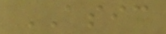ASIC
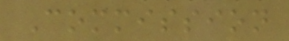Commission
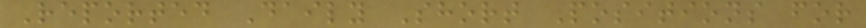Reported Daily Short Positions for
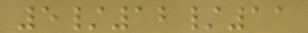5/12/11
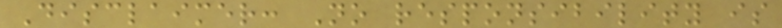Disclaimer: No responsibility is
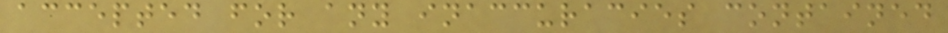accepted for any inaccuracies contained
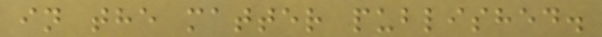in the matter published.
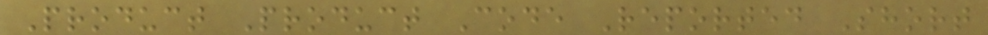Product Product Code Reported Short
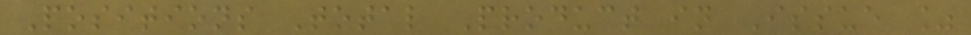Positions Total Product in Issue %
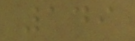149
